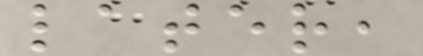later,
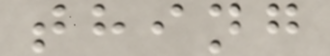thing
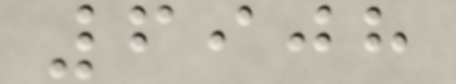6908
